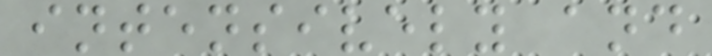intensively and
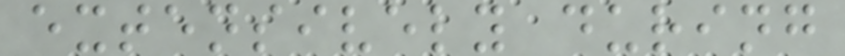extensively during
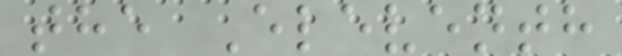the Eleventh
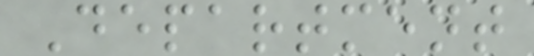Department
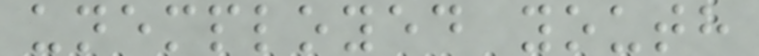unemployed youth
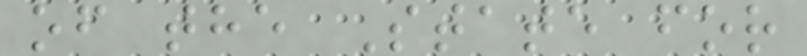of the State for
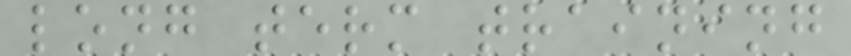long term training
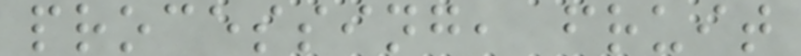processing, fruit
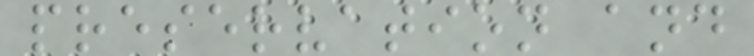preservation and
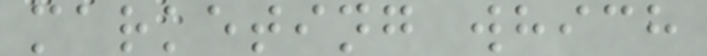marketing which
